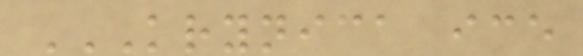KRYNICA ICE
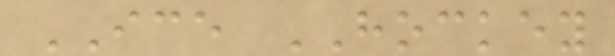ICE HOCKEY
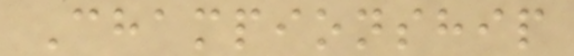Championship
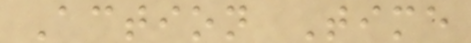Action Time
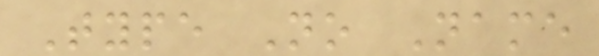Type No Name
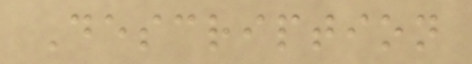Description
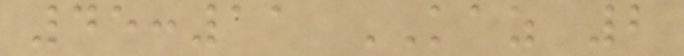45:11 KAZ 2
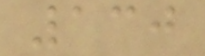130
